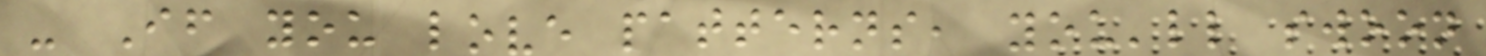- If you love patterns, you'll swoon
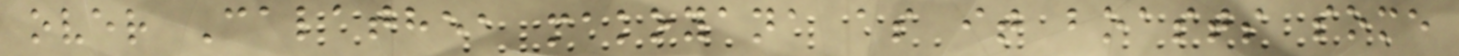over Calathea makoyana as it boasts some
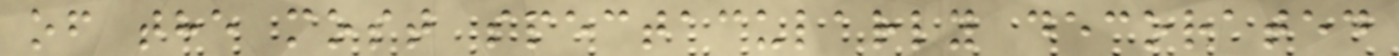of the most spectacularly decorated
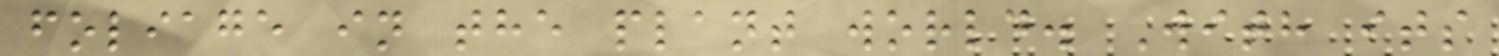foliage in the plant world. With its
